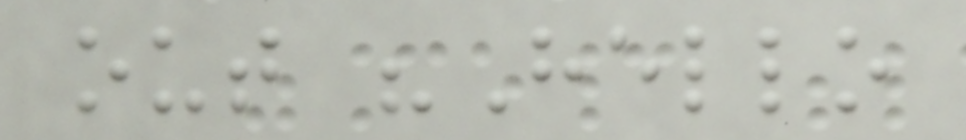out "Hello
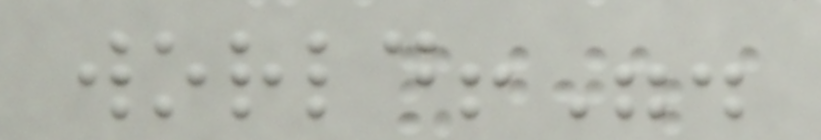world!".
